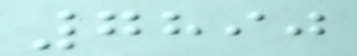7890
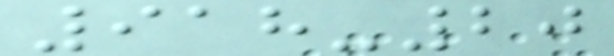918-20
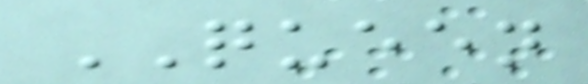QUEEN
